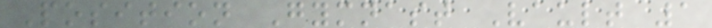Position Gymnast Vault 1
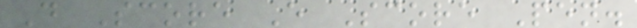D Score E Score Pen.
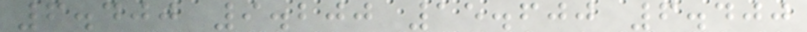6.400 9.200 15.600 6.400
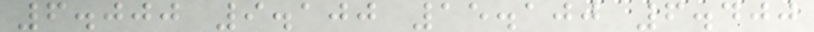6.000 9.100 15.100 6.400
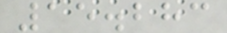15.283
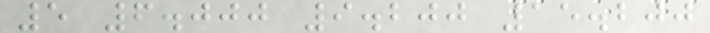5 6.000 9.200 15.200
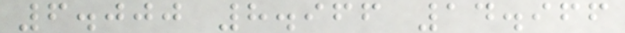6.000 8.966 14.966
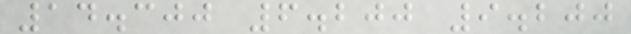14.300 6.200 9.200
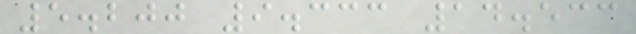5.200 9.333 14.533
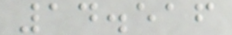14.516
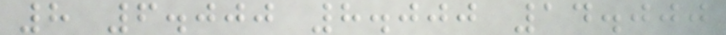8 6.000 8.000 14.000
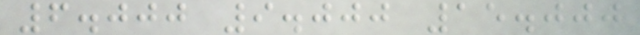6.000 9.000 15.000
